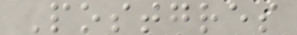Postgres
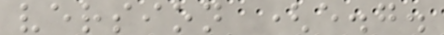version (e.g.
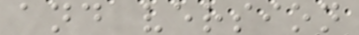and version
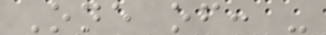One of: -
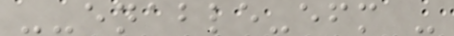--enable-efm -
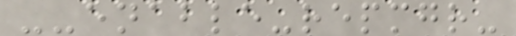--enable-repmgr-
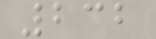232
